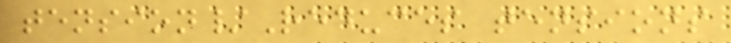tension/Reduces tensions
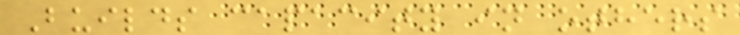Builds capacity in others
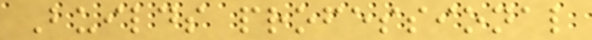Builds professional
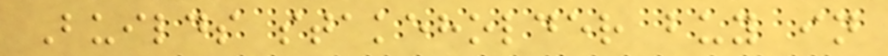Builds stakeholder buy in
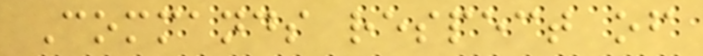Commands respect of
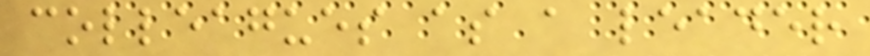colleagues as a leader
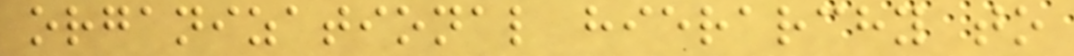organizational hierarchy to
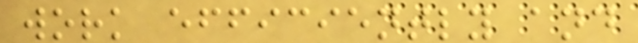work efficiently and
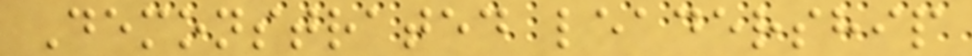Demonstrated leadership
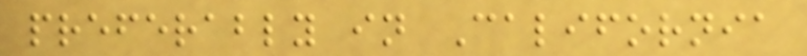preferably in California
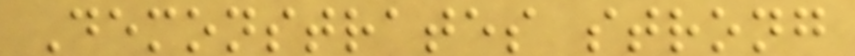Demonstrates strong
